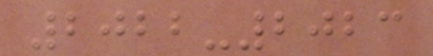2022-2023
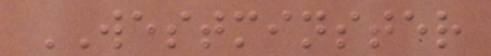WESTMINSTER
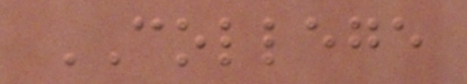COLLEGE
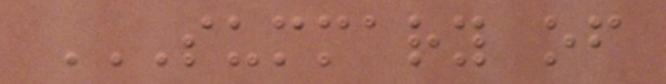SUMMARY OF
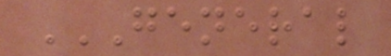GENERAL
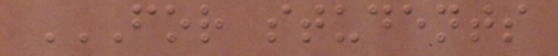FOR STUDENTS
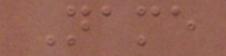Name
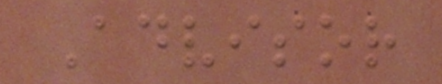Advisor
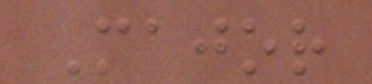Major
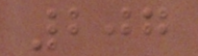207
